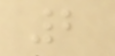2
